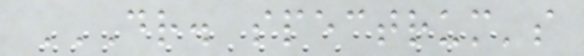DR. SPECTRUM'S
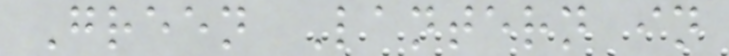Green Lantern in
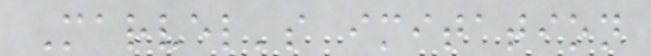Marvel's imitation
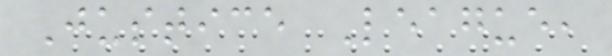Justice League,
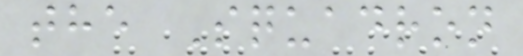the Squadron
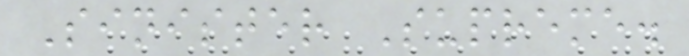Sinister Supreme.
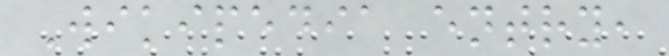Wikipedia entry,
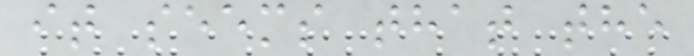it seems that the
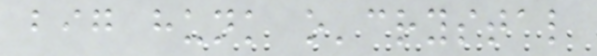big hunk o'crystal
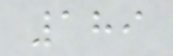189
